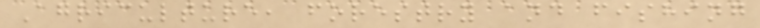Agriculture, forestry and fishing
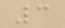3
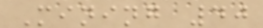Mining 40
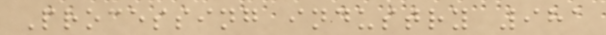Processing industry 981
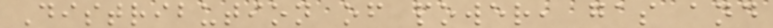Distribution of power, gas and
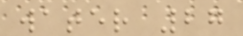water 27
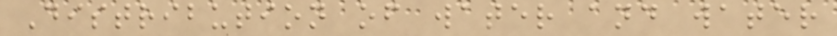Distribution of water and water
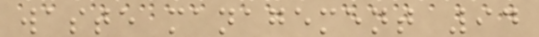waste management 94
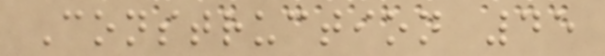Construction 45
